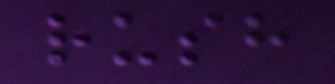rush
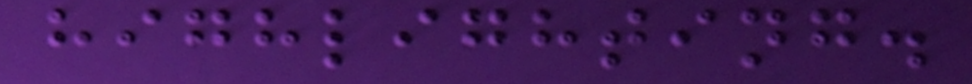highlighting.
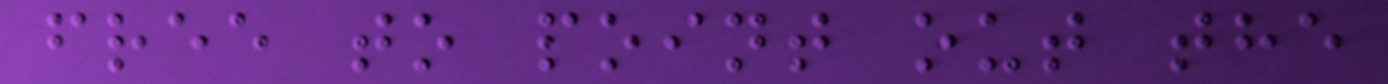free to point out the
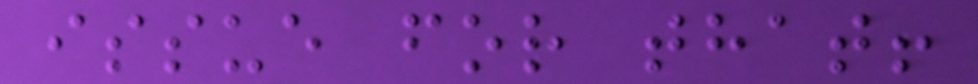issue for that!
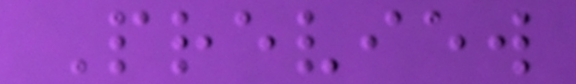Preview
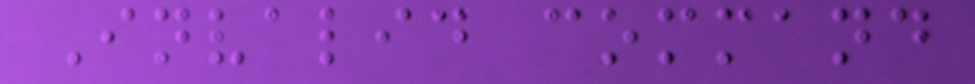Invalid command
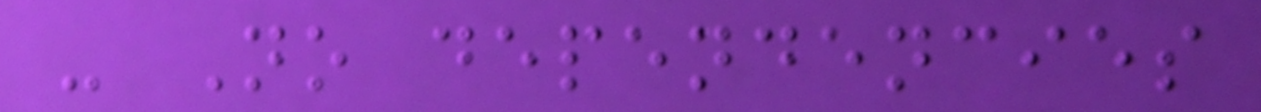- No dependencies
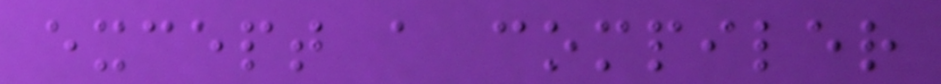except a compiler
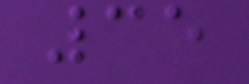35
